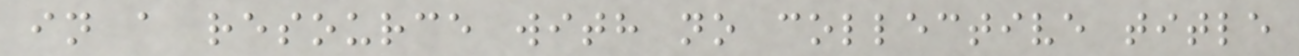in a resource with no collective title
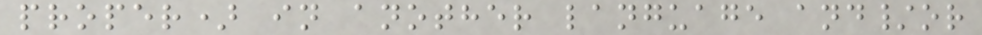proper) in another language and/or
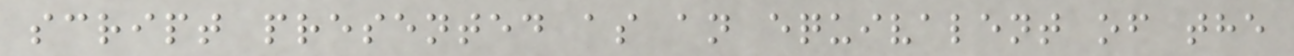script presented as an equivalent of the
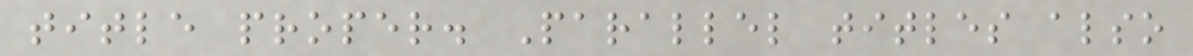title proper. Parallel titles also
